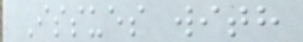Issues with
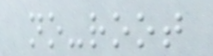no-root
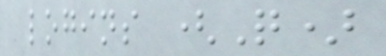logins (Q)
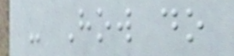- How do
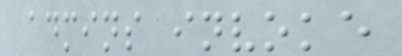admins invoke
